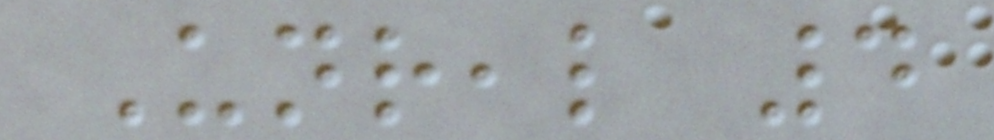Unreal 4
